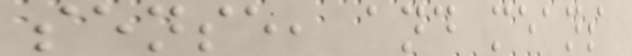sense, and means
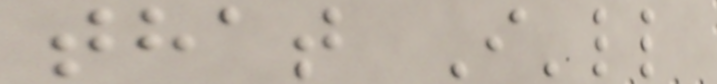that I'll
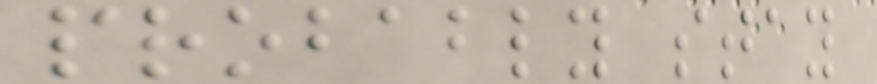probably stay
